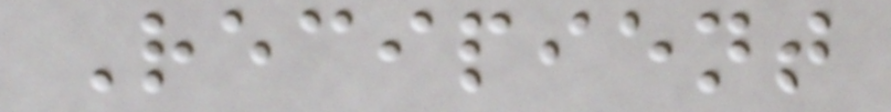Recipient
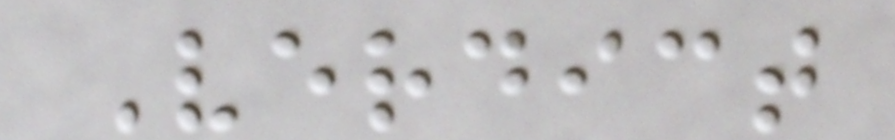Verdict
